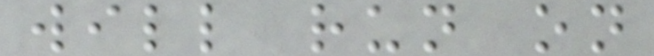will run on
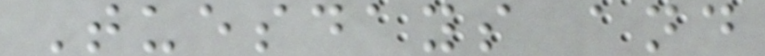Tuesdays and
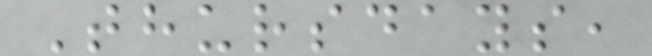Thursdays,
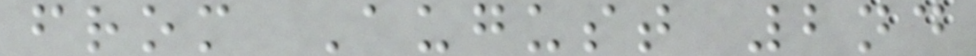from August 2nd
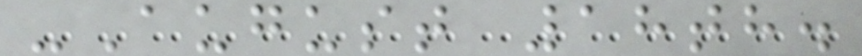-August 18th.
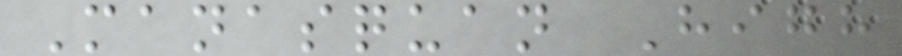Manasquan High
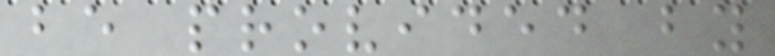be provided by
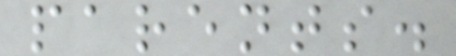parents.
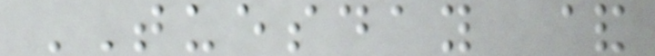TUESDAY &
